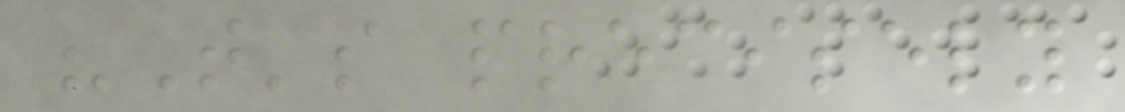"That's precisely
